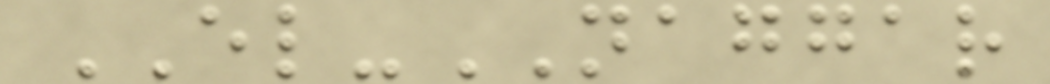EL-NAGGAR
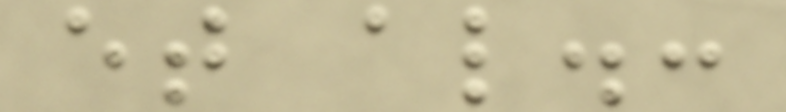et al.:
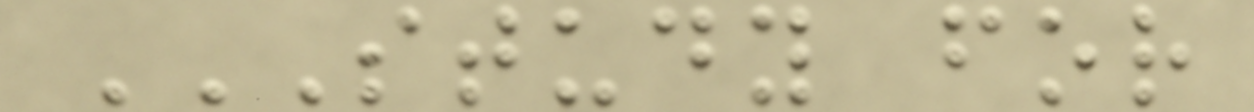STUDY FOR
